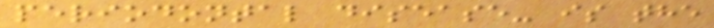periodontal disease- is the
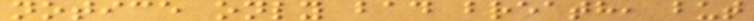notice only bad breath, but
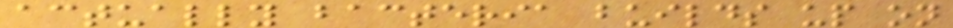actually bacteria builds up on
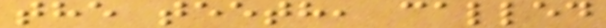the teeth, called
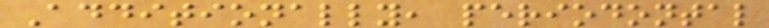Additionally, periodontal
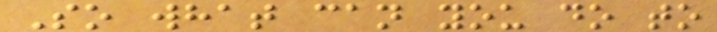So what can you do to
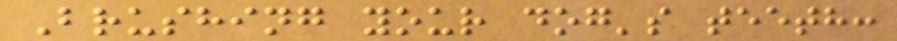Brushing your dog's teeth:
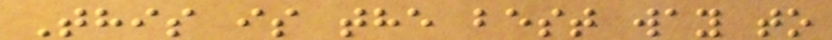This is the best way to
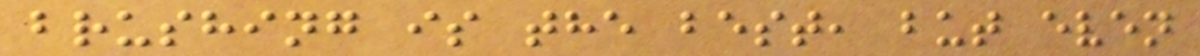brushing is the best, but even
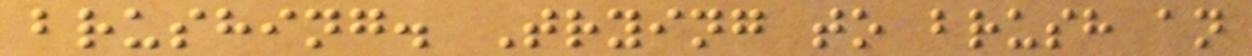brushing. Trying to brush an
